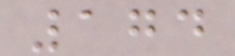174
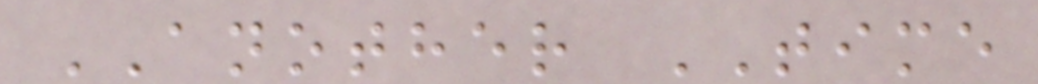ANOTHER TIME
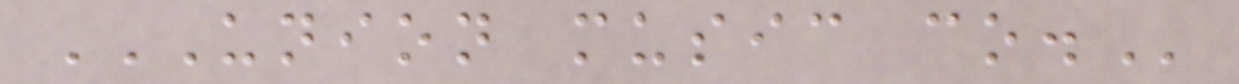UNION MUSIC CO.
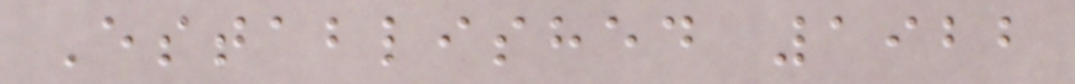Established 1922
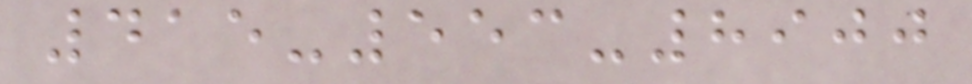415-553-8900
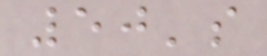50's
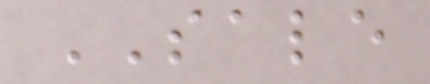SALE
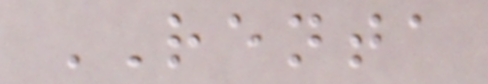RENTA
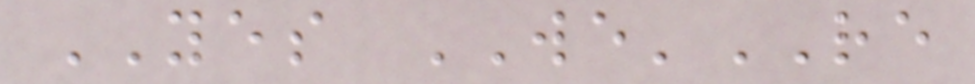YES WE'RE
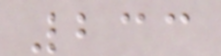233
